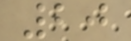20
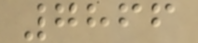7866
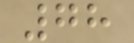78
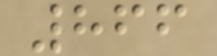866
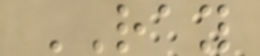RAY
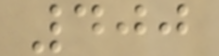400
